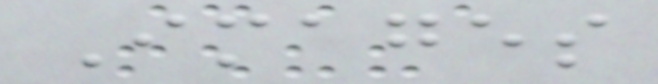Images
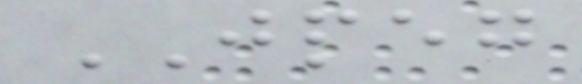JPEG
